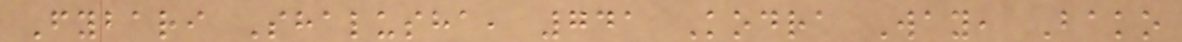Fybari Shalusha, 741 Kodra Way, Bako
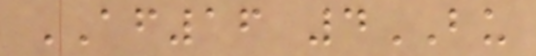AF16 4BU
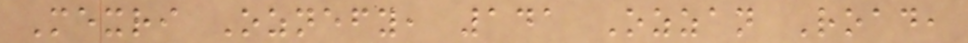Mexri Oznefy, 141 Ozzan Road,
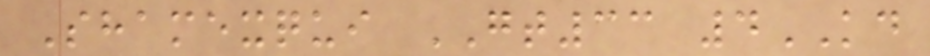Shamexqui GT33 4KD
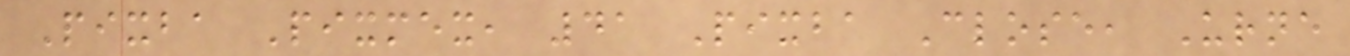Pixba Pixmex, 41 Pixba Close, Urne
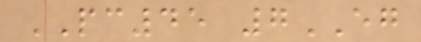PC45 7EG
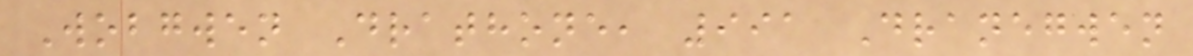Wobgwen Drathone, 991 Dranegwen
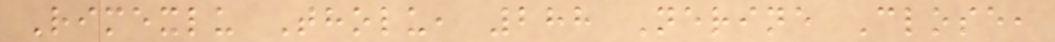Rimexlu Tholu, 288 Nerine Close,
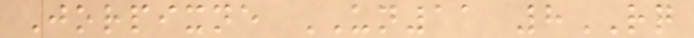Jorpixne UN11 8RQ
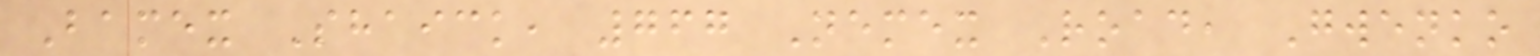Bamex Shaick, 767 Nemex Road, Gwenko
